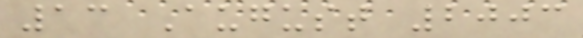13 August 2003
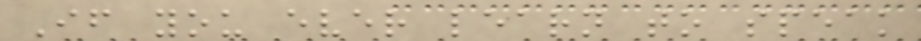If you ever learn to speak
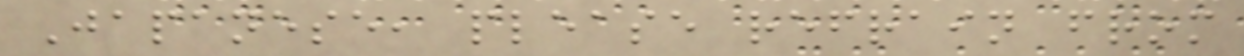Japanese, please refrain from
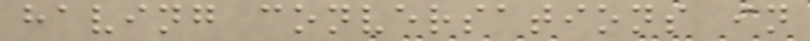having conversations in
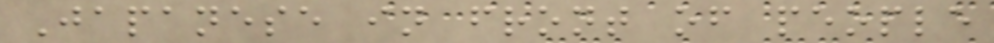Japanese in front of people
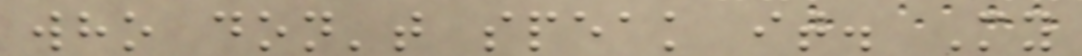who don't speak it. My
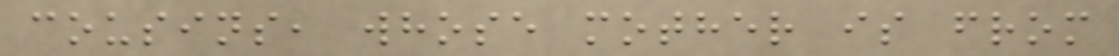cousins, whose mother is from
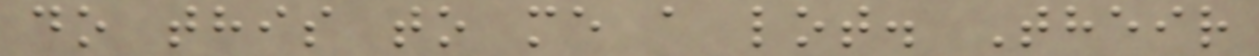do this to me a lot. Their
